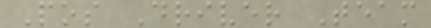Pos Driver Team
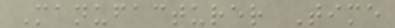Manufacturer Time
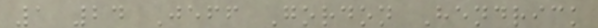1 24 Jeff Gordon Hendrick
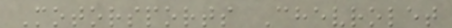Motorsports Chevrolet
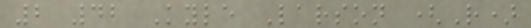2 42 Kyle Larson (R)
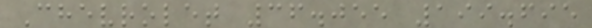Chevrolet 36.055 199.695
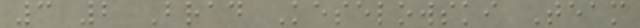3 2 Brad Keselowski Team
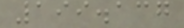199.137
